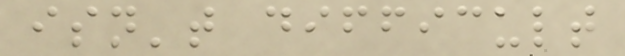isn't difficult
